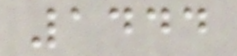1444
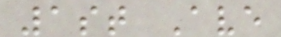1st Ave
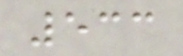533
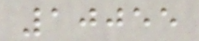10055
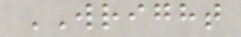WRIGHT
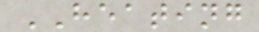HEATING
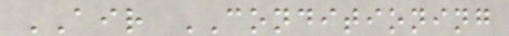AIR CONDITIONING
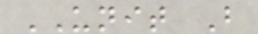UNIT B
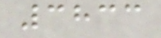3833
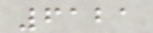6121
